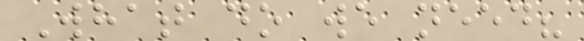What do we need?
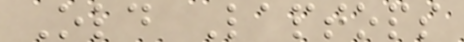Old Laptops
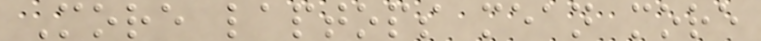More laptops mean more
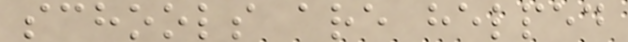schools are helped
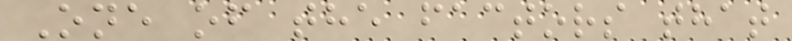One of the factors that
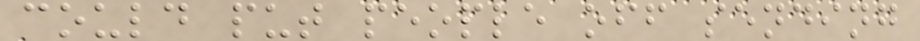could put people off sending
